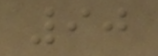90
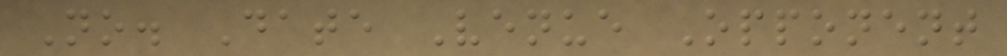No. Date Venue Opponent
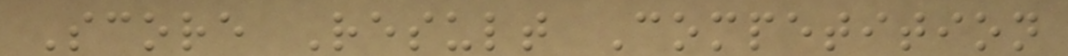Score Result Competition
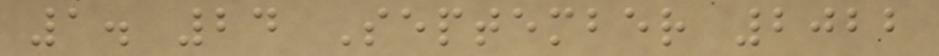1. 24 September 2022
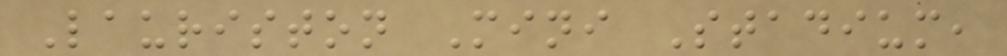Lauriston Mini Stadium,
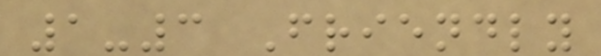1-3 Friendly
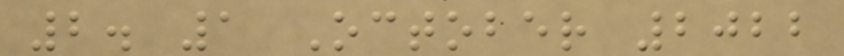2. 1 October 2022
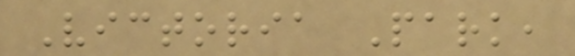Victoria Park,
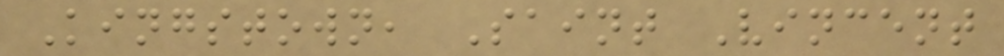Kingstown, Saint Vincent
